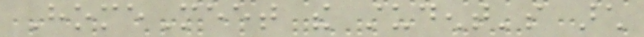HomeMeet the student's arch
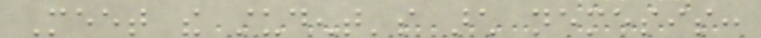Meet the student's arch nemesis:
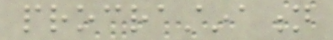procrastination
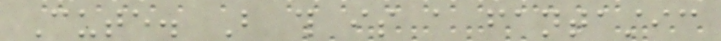Cute. But this is a fantastic
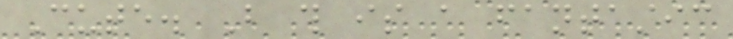Cute. But this is a fantastic
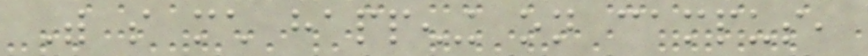With so much happening on campus,
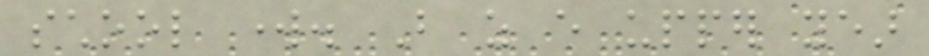school work. But as every upper year
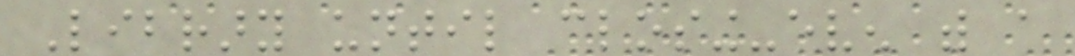Library until closing-even with a
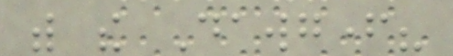with the Dawgfather?
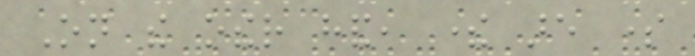On the other hand, there are some
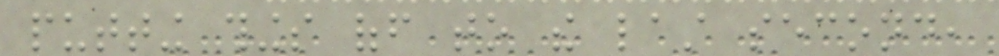putting things off to the last second,
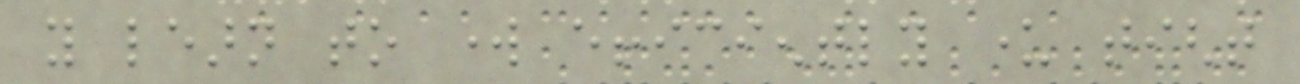you learn to work efficiently under tight
